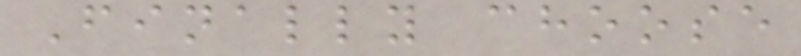Finally choose
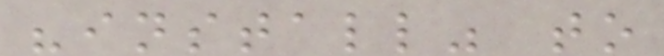"install" to
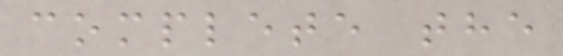complete the
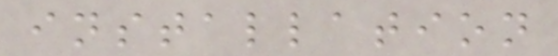installation
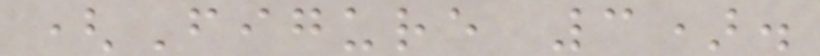(Figure 3).
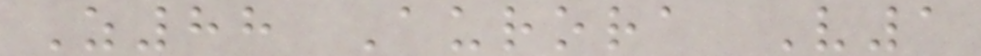Z88 Aurora V1
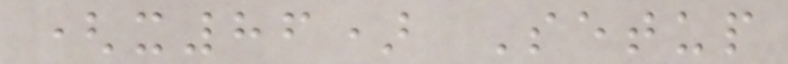(x86) Setup
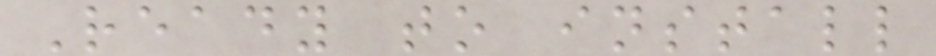Ready to install
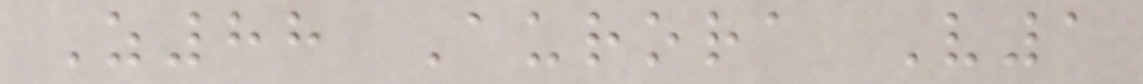Z88 Aurora V1
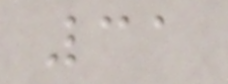31
